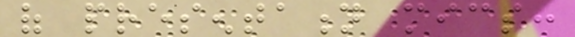of presentation mics:
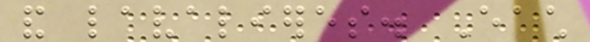and lavalieres. Each
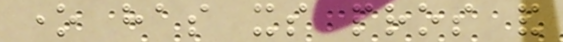one has its pros and
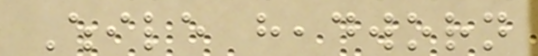While headworn
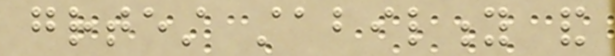greatest stability and
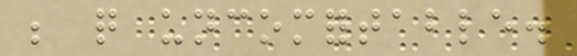be quite uncomfortable.
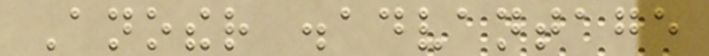Another disadvantage
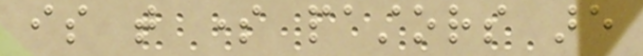is that some pastors are
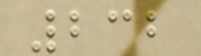232
